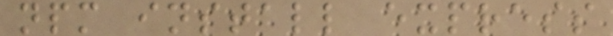npm install express
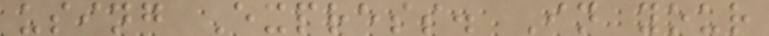using Express. In your
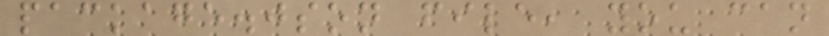package.json file, you can
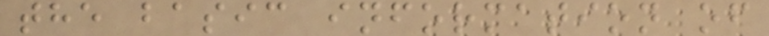the basic information of
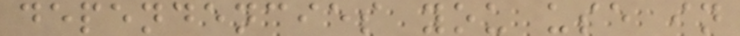dependencies you use in
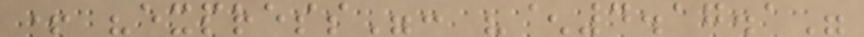+ "express": "^4.17.1"
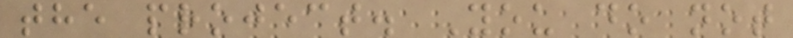the project. You do not
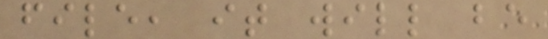file, it will be
